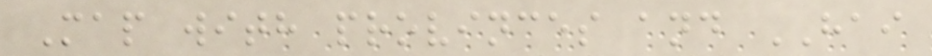Map with provinces and HAI
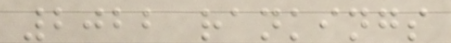2022 rankings
